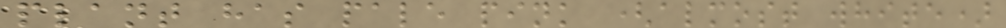plant has pale pink (almost white)
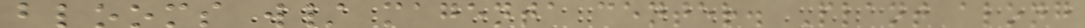blooms w/ magenta center. Plant along
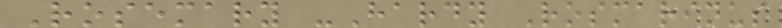Rosemary -Hardy Rosmarinus
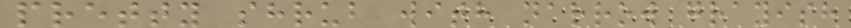pretty shrub with narrow grayish
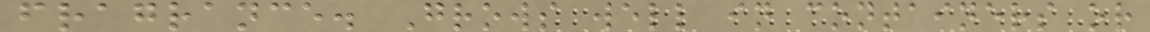fragrance. Grows well in containers or
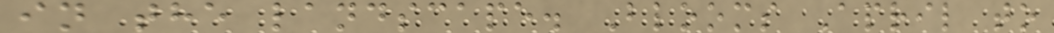in the landscape. Blooms April to
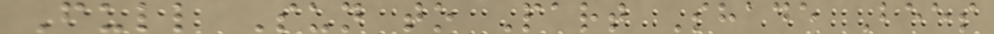Full Sun to Part Shade Bees
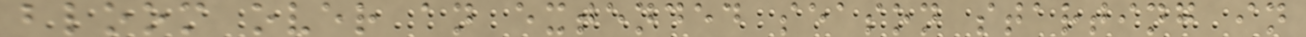bloom over an extended season starting in
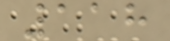118
